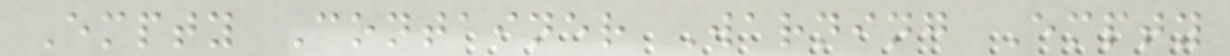Empty Container Warning Empty
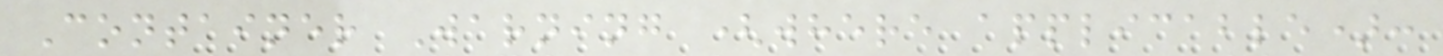Container Warning (where applicable):
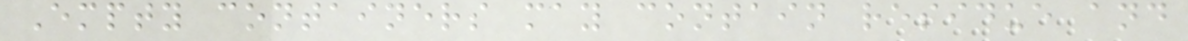Empty containers may contain residue and
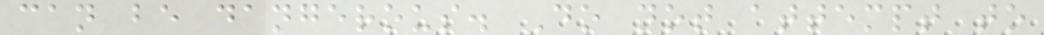can be dangerous. Do not attempt to
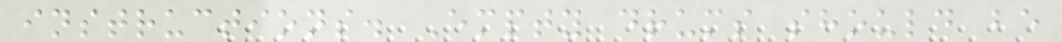instructions. Empty drums should be
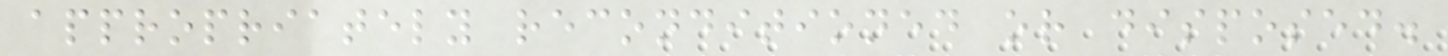appropriately reconditioned or disposed.
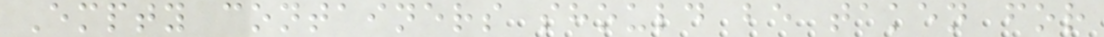Empty containers should be taken for
